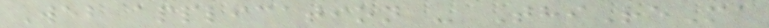Web application - ThiReMa
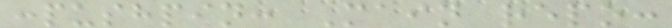:pushpin: Main repo:
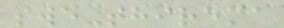swe-thirema
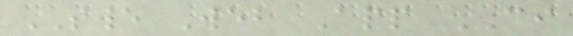SWE Web App CI
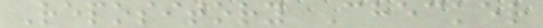Repository Checker
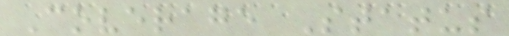Coverage Status
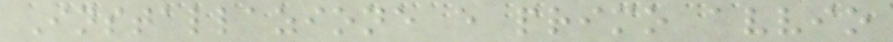Installazione e primo avvio
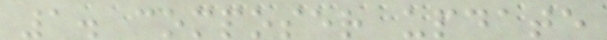1. composer update
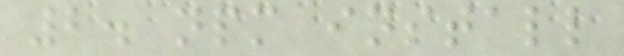2. npm install
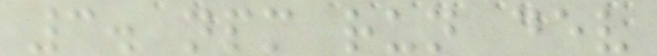3. npm run dev
